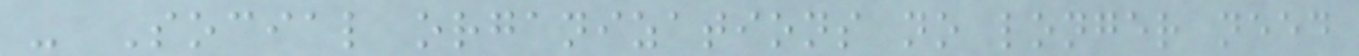- Social organizations no longer need
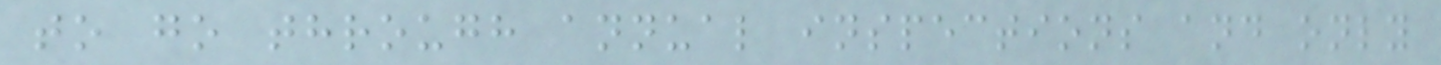to go through annual inspections and only
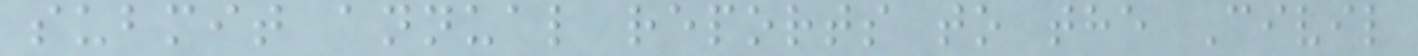submit annual reports to the Civil
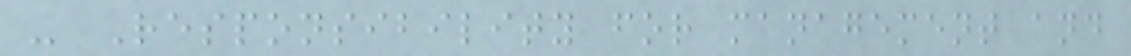- Responsibility for management and
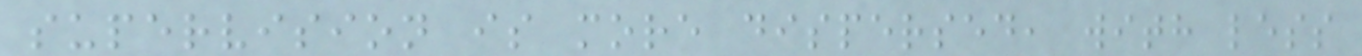supervision is more dispersed, with less
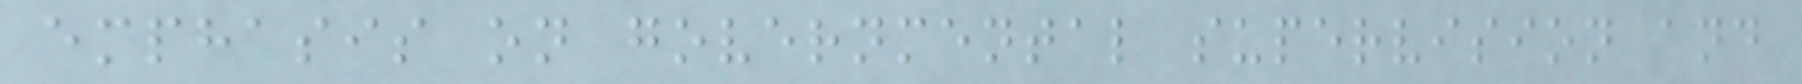emphasis on governmental supervision and
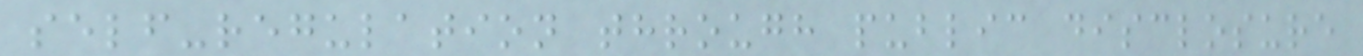self-regulation through public disclosure
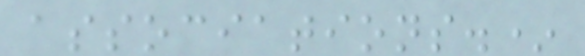associations.*
